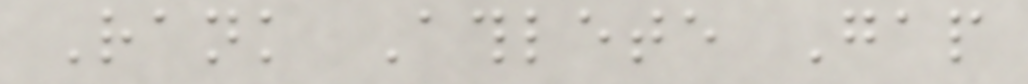Rank Athlete Gap
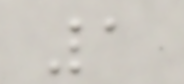1
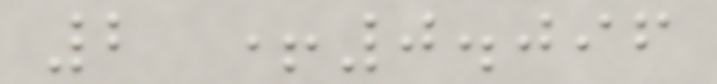2 +0.096
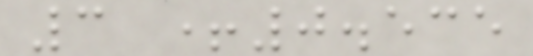3 +0.535
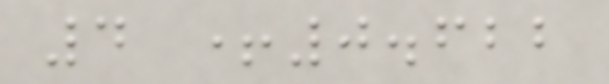4 +0.622
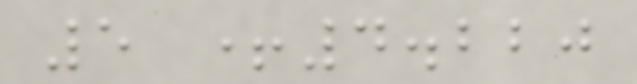5 +4.220
